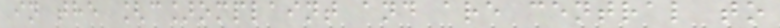in the [c]omplaint and are central to
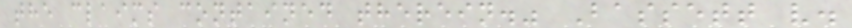the claims contained therein." Bassett v.
